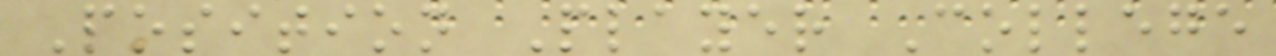Position Player College
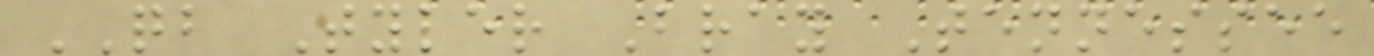QB Tyler Bray Tennessee
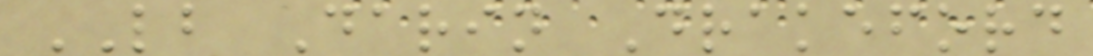LB Darin Drakeford
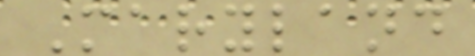Maryland
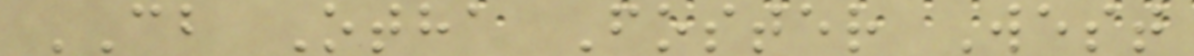CB Otha Foster West
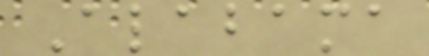Alabama
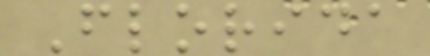Florida
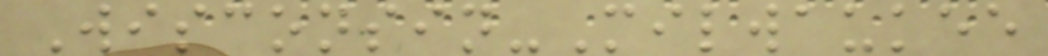Wisconsin-Milwaukee
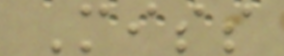Miss
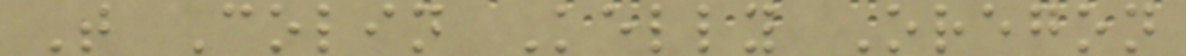T Colin Kelly Oregon
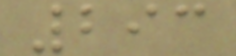293
